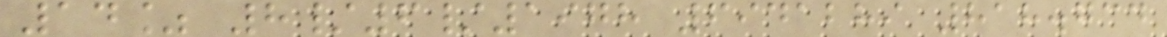14% 8/6/1978 6941289 818.734
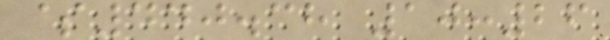$440.38 10:26
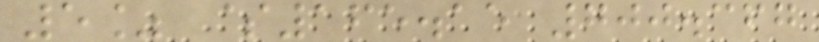5% $165.15 700.367
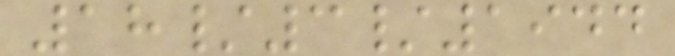18/3/1944
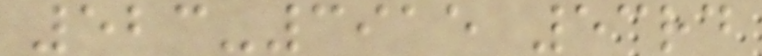523-3915 53rd
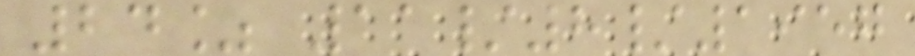24% 11/8/1957
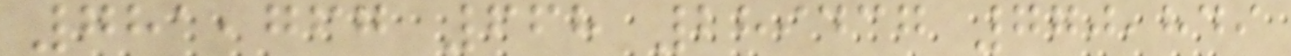781,767 668 289437 770,849
